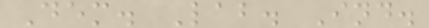Dem. Lab. Ind.
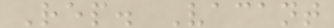Rep. Vacant
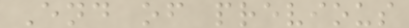End of previous
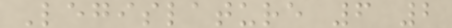Legislature 6 2
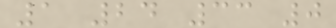1 24 33 0
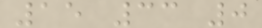15 33 0
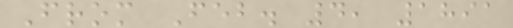From Feb. 4, 1891
